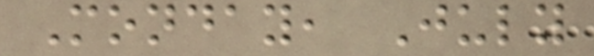Monday, July
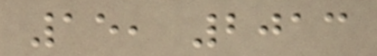15, 2013
